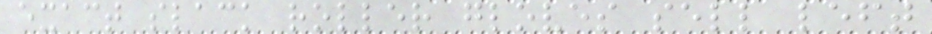exact slack roller gloves sell left
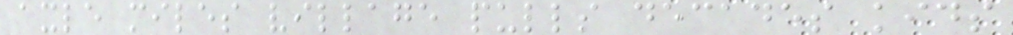axle miles village pulls decades kids
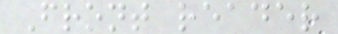Front reader
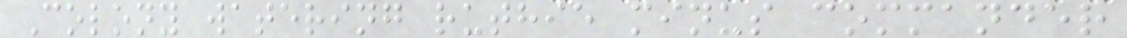Colony watering ruthie minus commander
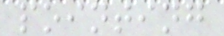pointing
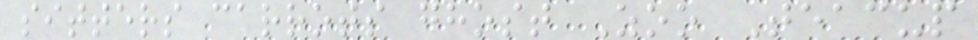sitters carrots ghost Zoo Teacup
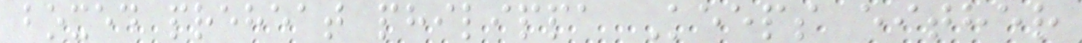boxed preheat philippa Keeps either
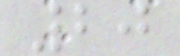20
